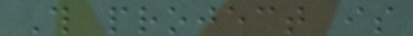This project is
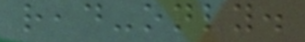read-only.
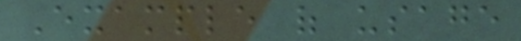Example of usage
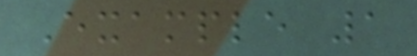Example 1
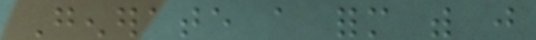Generate a form with just
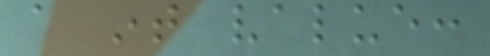a int value:
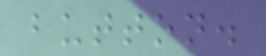button.
